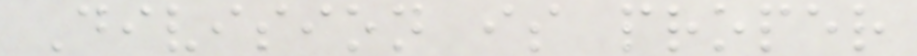Division is proper
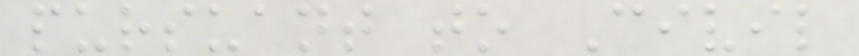pursuant to Civil
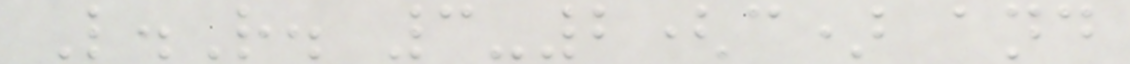L.R. 3-2(c) and
